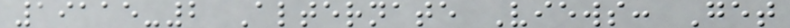19115-2 Alternate Views: Get
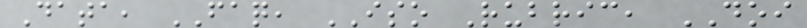Data, FAQ, ISO Rubric, DOI
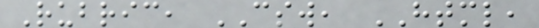Rubric, CSW, HTML,
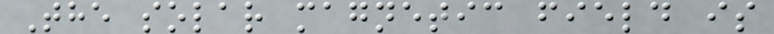The solar magnetic field is
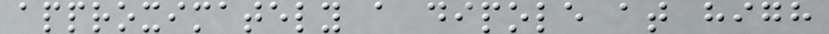approximately a dipole at high
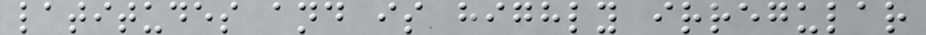latitudes and is highly irregular
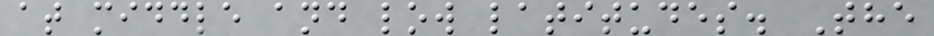at middle and low latitudes. The
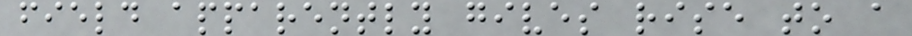field apparently gives rise to a
